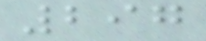297
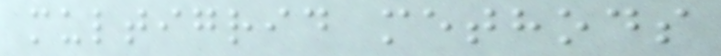multigrid methods
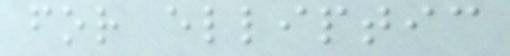for elliptic
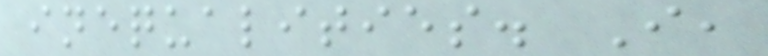inequalities. I,
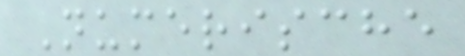Numerische
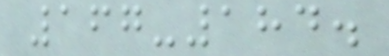167-184.
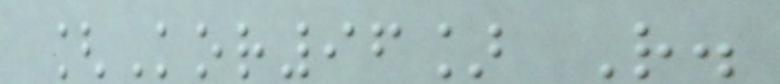[Kor96] R.
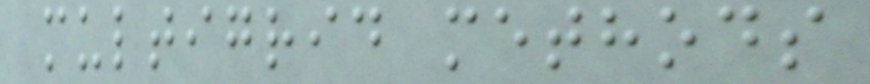multigrid methods
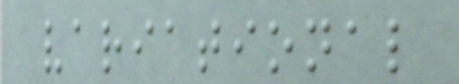variational
